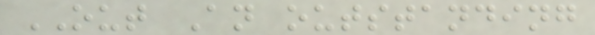OUT An outstanding
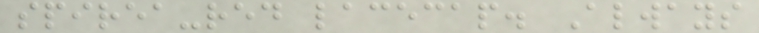spirea-red lacecap. Always
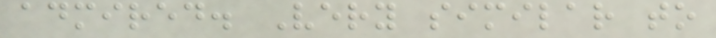admired. Very similar to
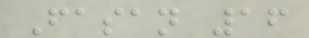Fasan 16
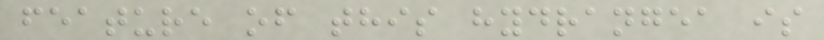feature of this hydrangea is
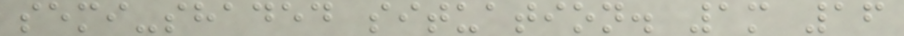semi-shaded situation. 1m 16
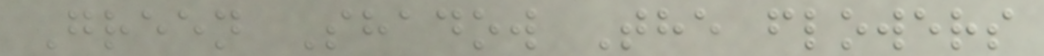Green Shadow The flowers
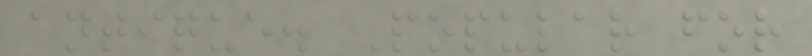antique. Popular for
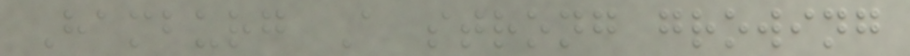Hamburg A strong growing
